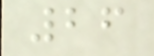26
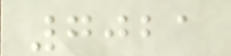7021
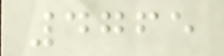4765
